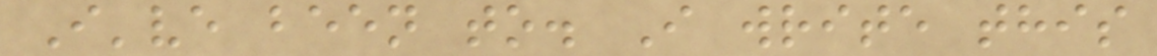I've been to. I write this
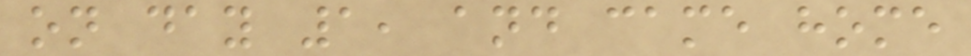on day 1, and came home
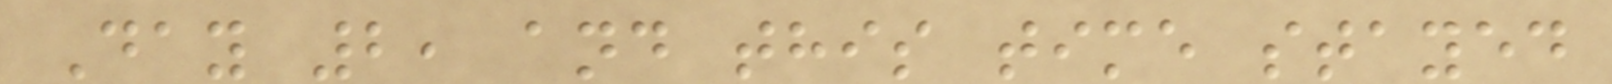Day 2, and this time stayed
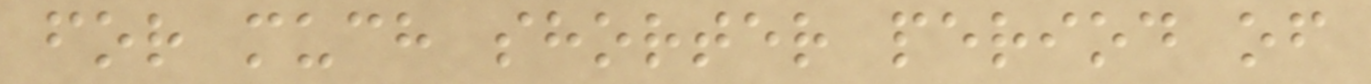for much shorter period of
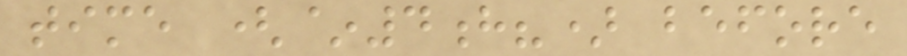time (~4h?) before
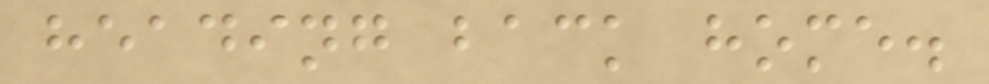heading back home.
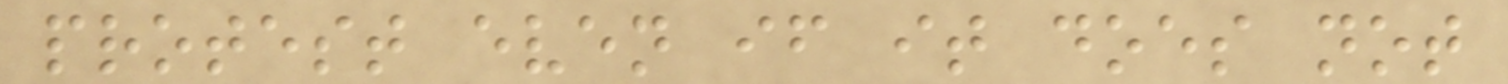protest even if it does not
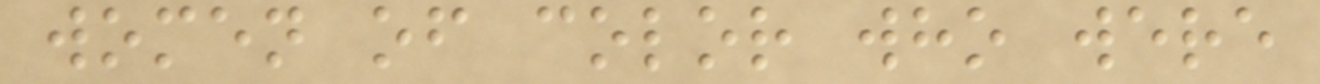women of color who were
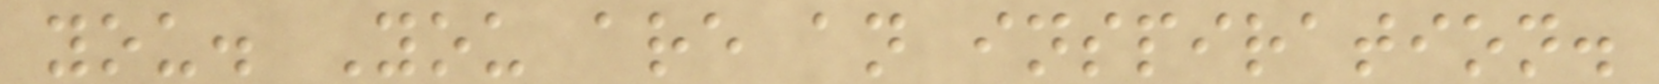you. You are an inspiration.
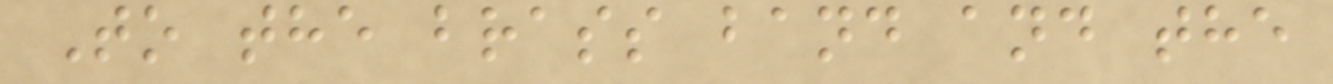To the brass band and the
